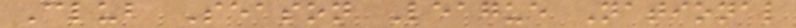Club Season League National
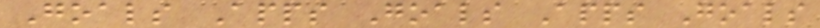Goals Apps Goals Apps Goals
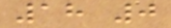18 0
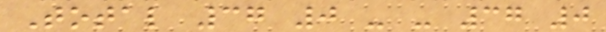Total 37 0 - - 37 0
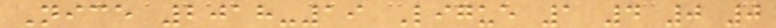Nice 2018-19 Ligue 1 4 0 0
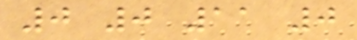0 0 11 0
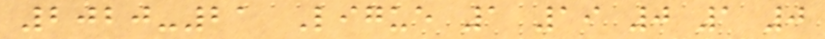2020-21 Ligue 1 19 0 1 0
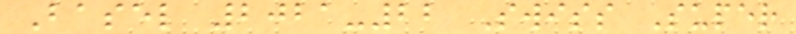Basel 2021-22 Swiss Super
